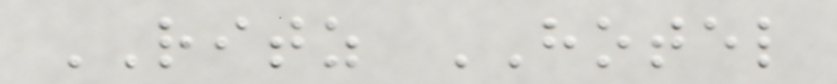RITZ HOTEL
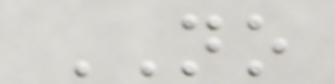NO
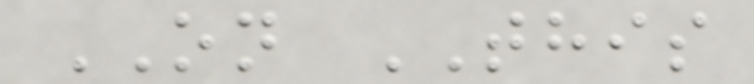ON THIS
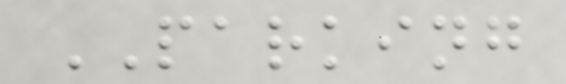PARKING
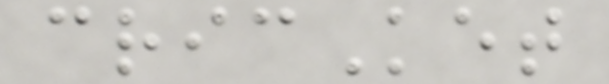cricKet
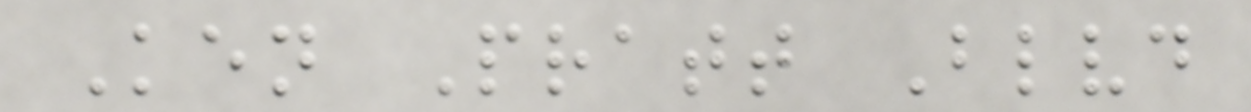Ken Pratt Blvd
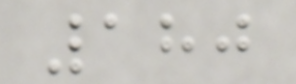180
